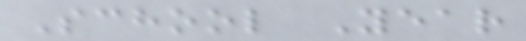School Year
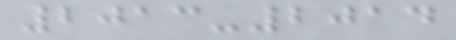2013-2014
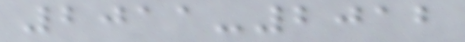2011-2012
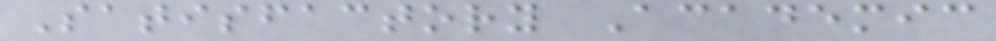Satisfactory Academic
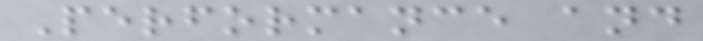Performance and
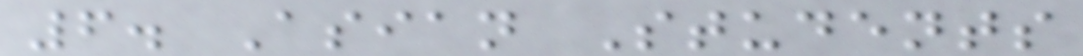6. Asian Students
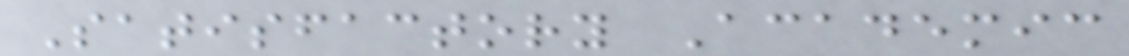Satisfactory Academic
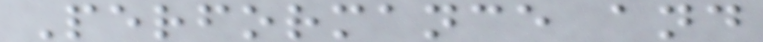Performance and
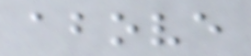above
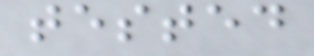tested
